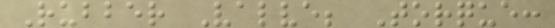Rubber Valve; Torque:
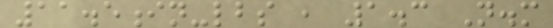11.5in-lbs , 1.3 N.m
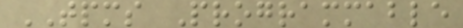TPMS Programmable
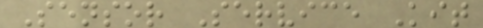Sensor Service Kit
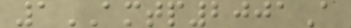1AMTP2001A
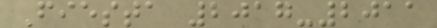Fiesta 2017-2011
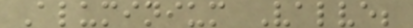Aluminium Valve;
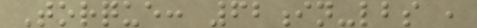Torque: 62in-lbs ,
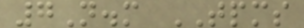7N.m TPMS
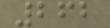262
